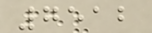7512
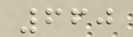660
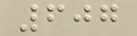607
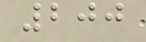200
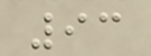93
